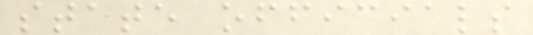state officials
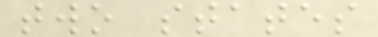two states
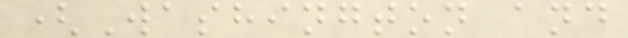(Washington and
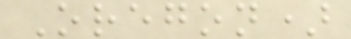Oregon)
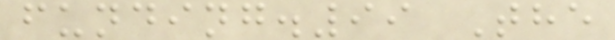funding.99 The
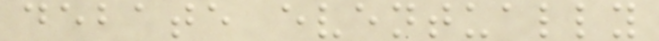debate eventually
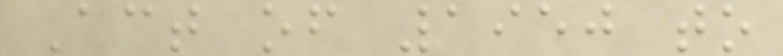Act of 1950 to
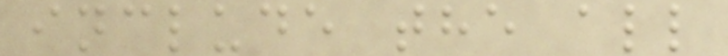include the all
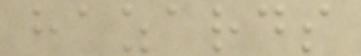hazards
